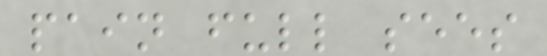pain full sees
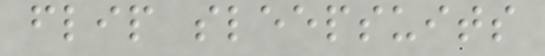flip sleepsuits
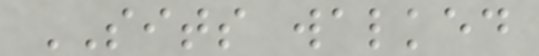SITS walked
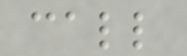call
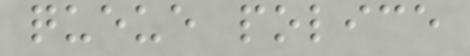queue police
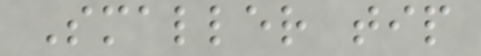Smaller tip
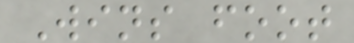Wins foot
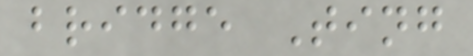bridge Ting
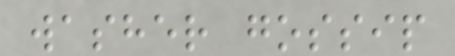washer gossip
